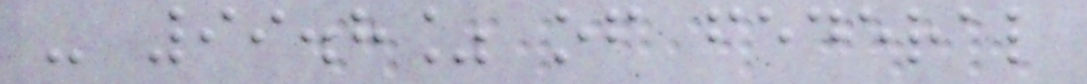- 99.8% of federal
